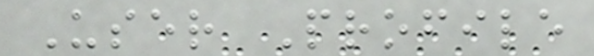User Profile
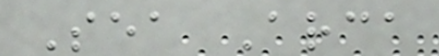Sea Arca
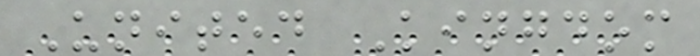United Kingdom
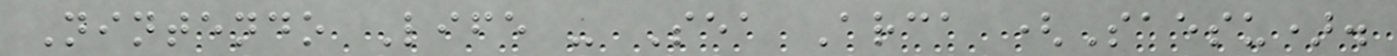Nintendo Life - Sea Arca (Saesu).
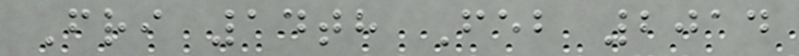Fri 14th Feb 2014
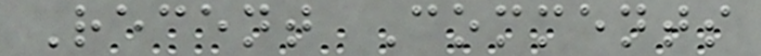Recent Comments
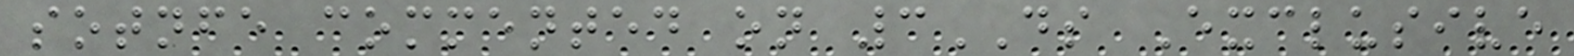sotnfe commented on 3DS Exclusive
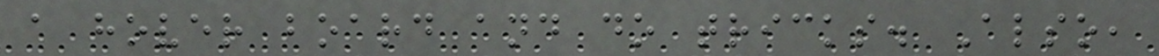a hover board and do tricks. Also,
